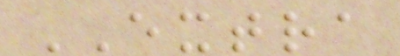EXTRA
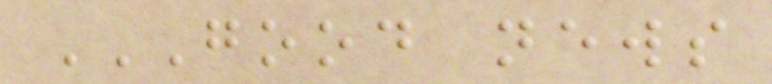GOOD NEWS
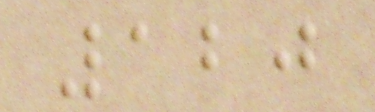120
